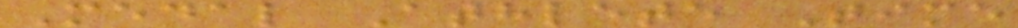Medal Athlete Time
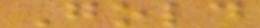Gold
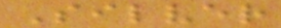Silver
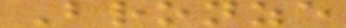Bronze
